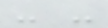- -
